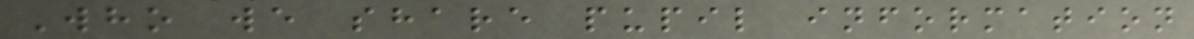Who we share pupil information
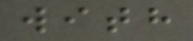with
